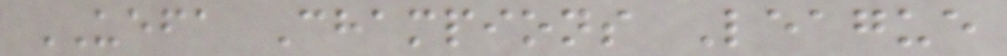UEFA Champions League
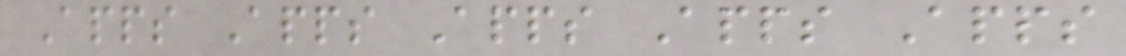Apps Apps Apps Apps Apps
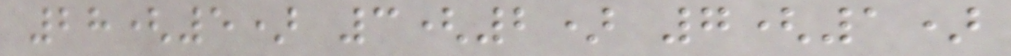28(5) 3(2) 7(1)
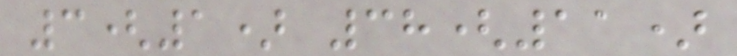3(1) 38(11)
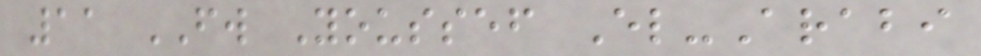11 FW Youssef El-Arabi
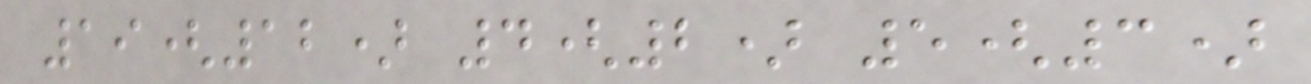19(12) 4(2) 5(3)
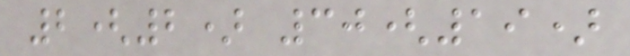2(2) 30(19)
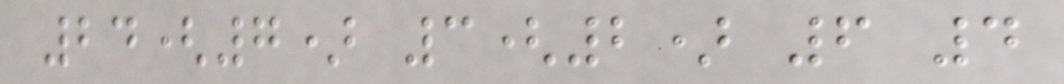24(7) 3(2) 6 4
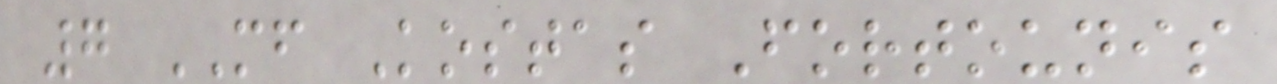7 MF Kostas Fortounis
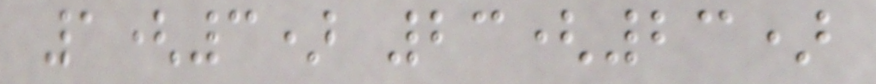1(3) 23(23)
